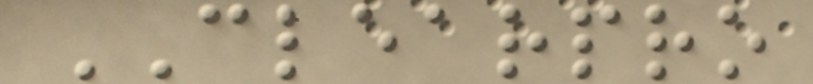CLEARPRO
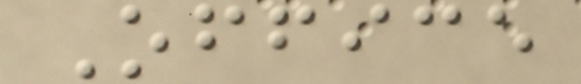Office
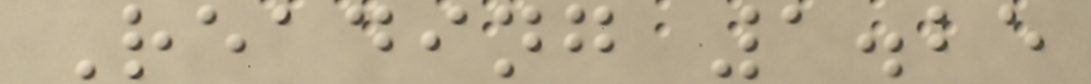Reading 1.25
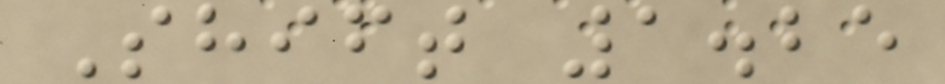Shift 1.25
